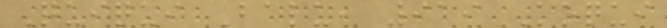Quiqui Balu, 919 Koqui
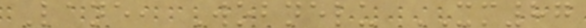Lane, Wobnelu XM87
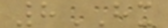8HX
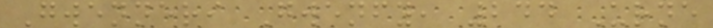Gwenneri Gwenfy, 244 Urne
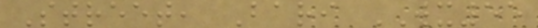Street, Bari WX55
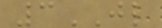3JL
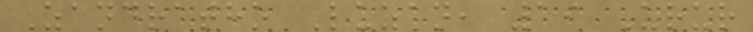Zandratho Luzan, 19 Urur
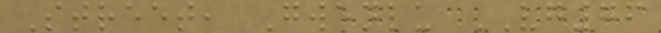Street, Gwenlu VG76
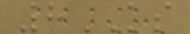8KS
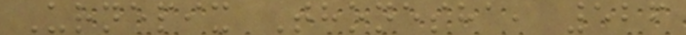Urnepix Thonesha, 526
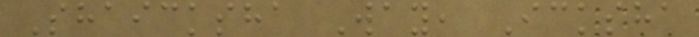Shaicksha Way, Icksha
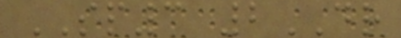SP3 2DR
